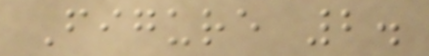Figure 2.
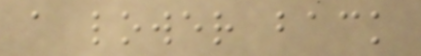a lower back
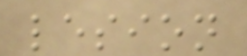lesion
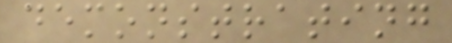demonstrating
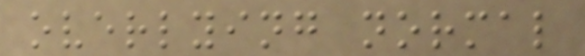overlying normal
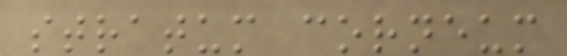stratum corneum
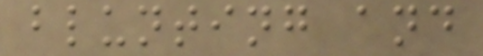blunting and
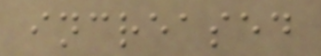increased
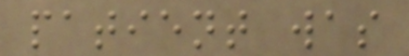patient was
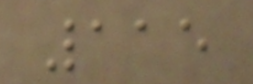115
